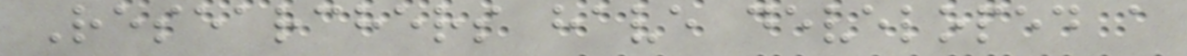Researchers have developed a
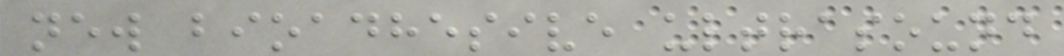new bioadhesive ultrasound
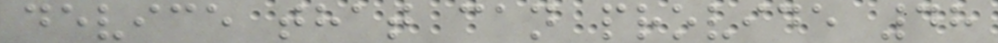device that can provide 48
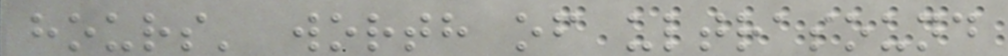hours' worth of ultrasound
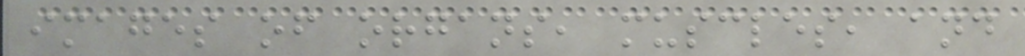images of organs, muscles, and
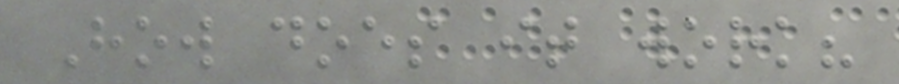How does it work?
